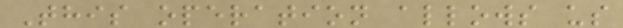This operation allows us
